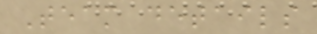Team details
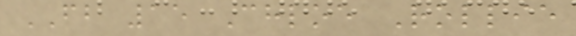FB 15 Chloe Rollie
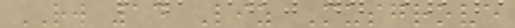RW 14 Liz Musgrove
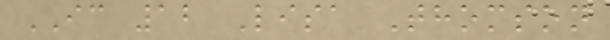IC 12 Lisa Thomson
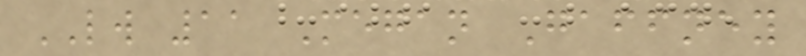LW 11 Megan Gaffney
